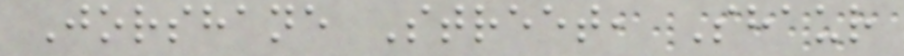Jorshane Street, Shaur
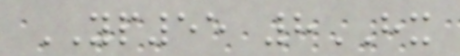YP55 8HX
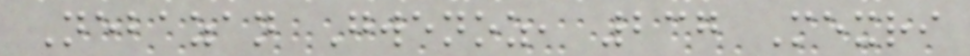Nebazan Gwenoz, 237 Mexri
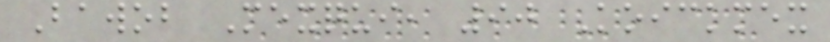Bawob Mexqui, 90 Koickmex
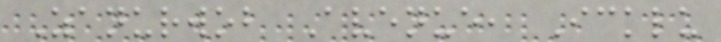Zanurwob Avenue, Icklu
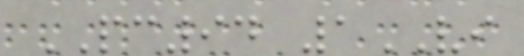PC94 1VI
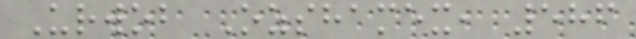Urwob Ozshamex, 586
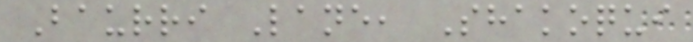Baurri Lane, Shakoqui
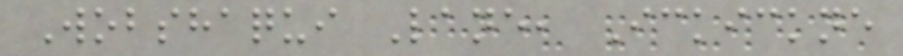Wobshaqui Lane, Ickickne
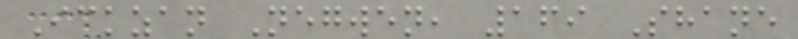Ickzan Negwen, 169 Shane
